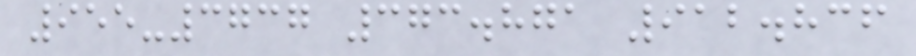955-3737 373.871 912.836
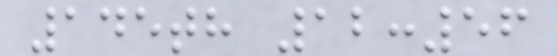145th 12:56
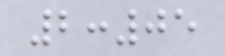2:05
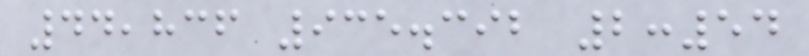44,836 935.392 2:54
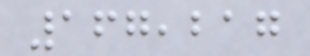167,217
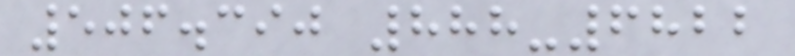506.390 888-6822
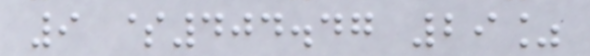9 $404.47 29%
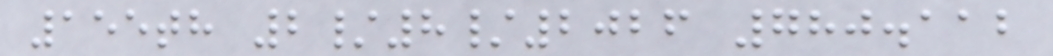155th 2/8/2026 780.112
